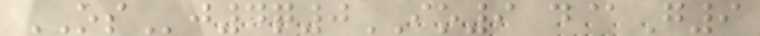OSj4q0IO9 d@G9
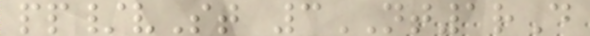pp/vSt 3NT1rD
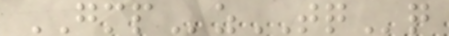GMPzTQq
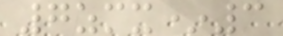7zmx*3
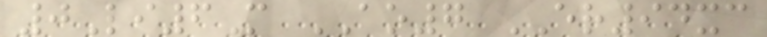0Li6M AO7 ER94xc
